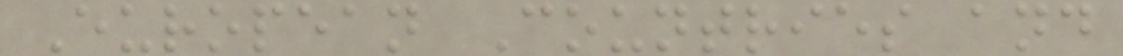European Countries and
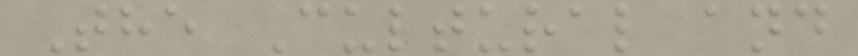The Cultural and
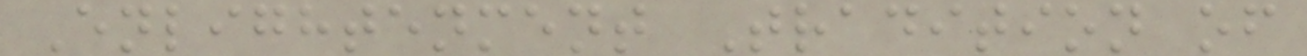Enlightenment Tradition of
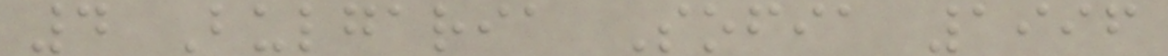4 Bulgaria Sofia 1996
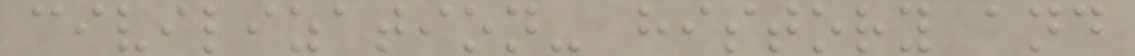civilization- history and
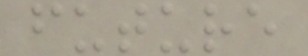future
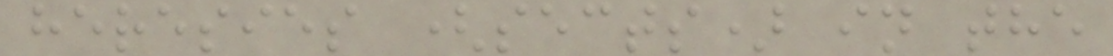heresies (sects) in the
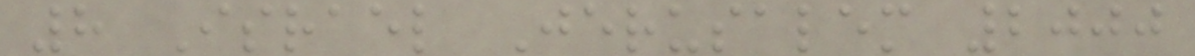8 Israel Jerusalem 2000
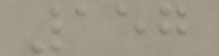157
